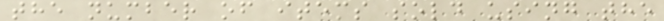the number of items sold using the
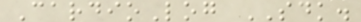CardioLog SDK.
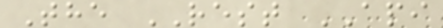The REST API
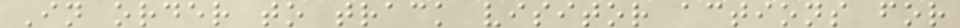In order to track visitor actions for
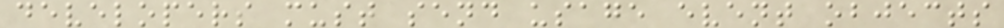developers must send usage event objects
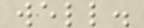well.
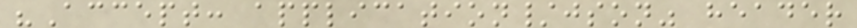"Accept: application/json" header
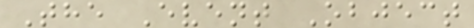The Event Object
